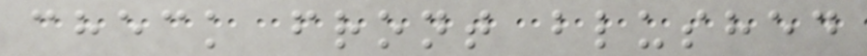check front blushed
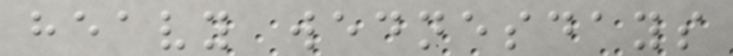heavy wednesdays
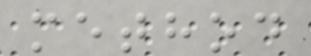method
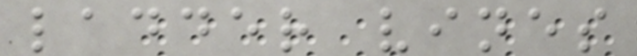ladder vines
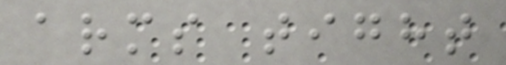arms tight
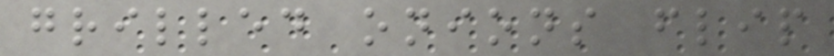grilled onions flip
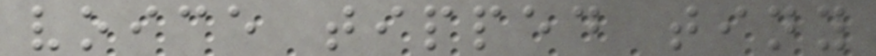voice tipped tiny
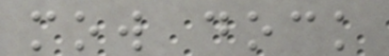mow dock
